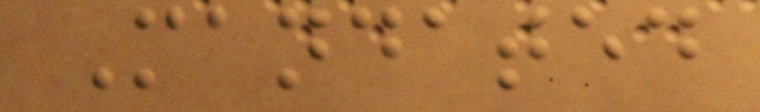Mandated
